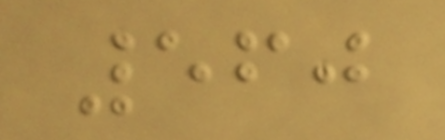560
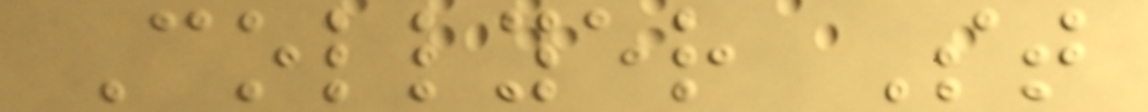Collyer St
